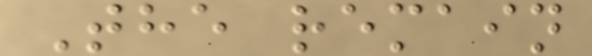The remain
